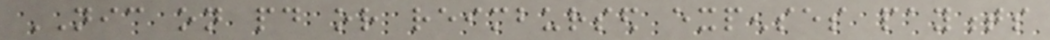NIC on paid or reimbursed expenses payments
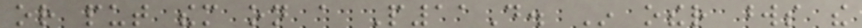or put them on a P11D. In other words the
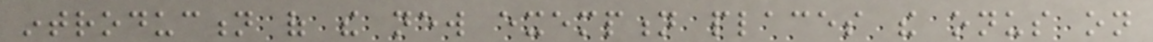introduction of the new exemption places the onus on
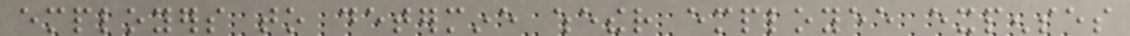employers to determine whether employee expenses
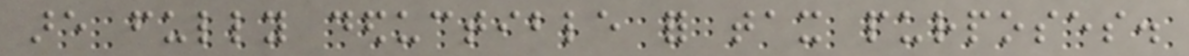are fully deductible for tax purposes.
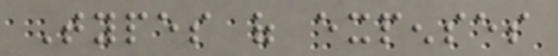Types of expenses
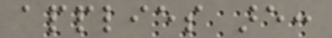applies are:
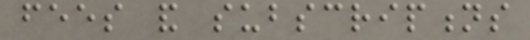fees and subscriptions
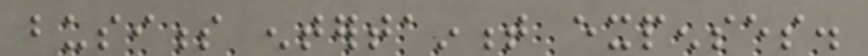business entertainment expenses.
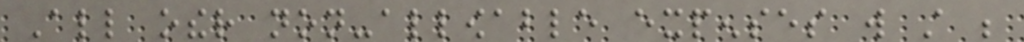All other non-allowable expenses will still be
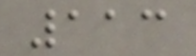113
